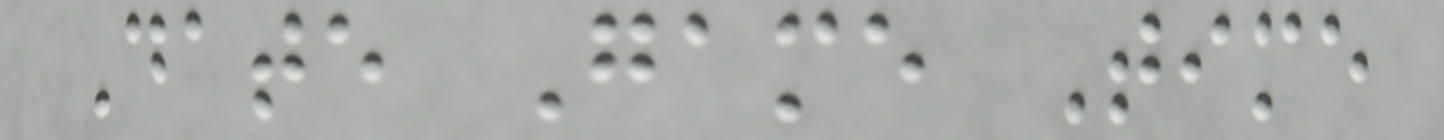Date Game Time
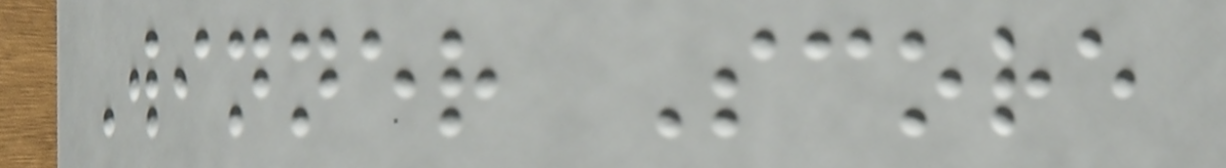Winner Score
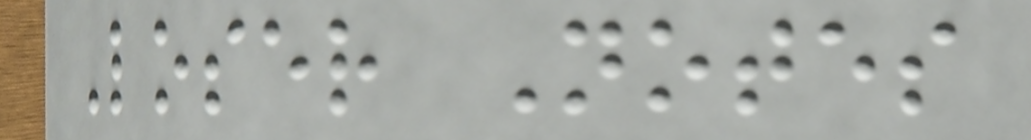Loser Notes
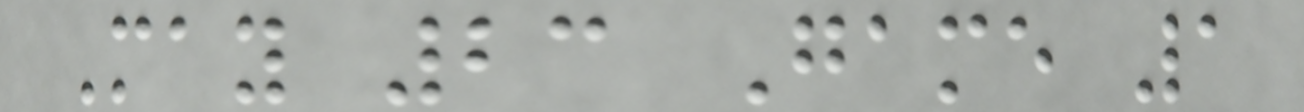May 23 Game 1
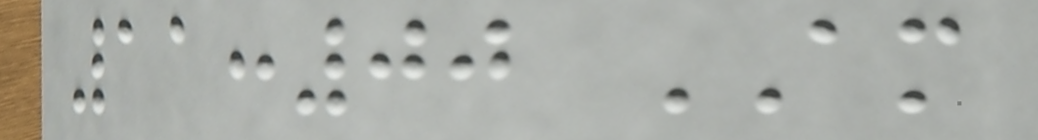11:00 AM
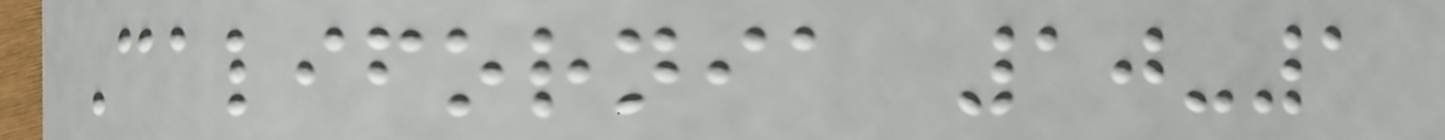California 10-1
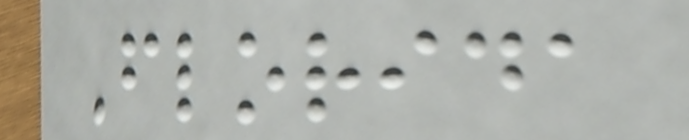Florida
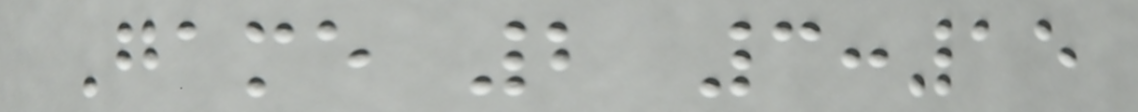Game 2 3:15
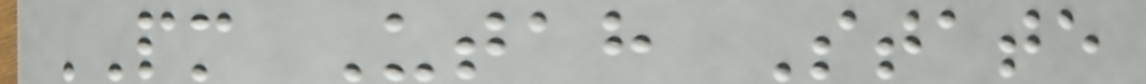PM Utah State
